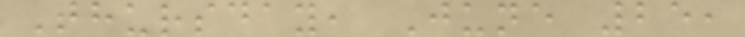Thursday, June 25,
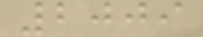2009
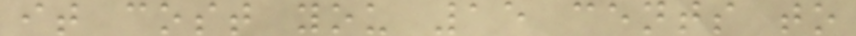it cost you 15 cents to
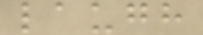laugh
